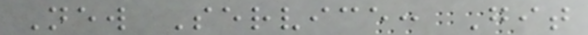New Service: Git
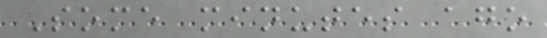Some minutes ago
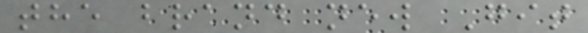the brand new Git
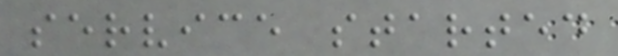service started
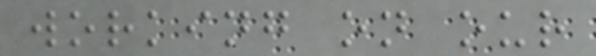working on our
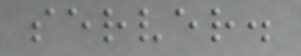server.
